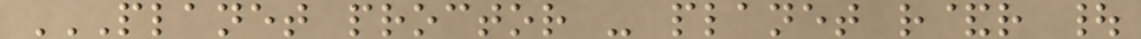PLANET PROCTOR - PLANET R&R |
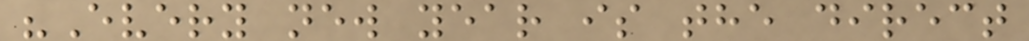"Every new year is the direct
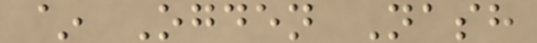~ Ogden Nash
